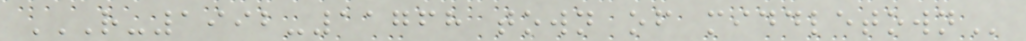R-1992-11768 TOWN OF MIDDLETOWN
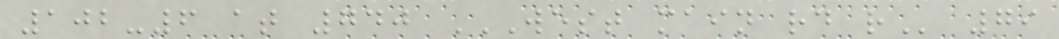102-6 at 740 WEST MAIN RD R 79
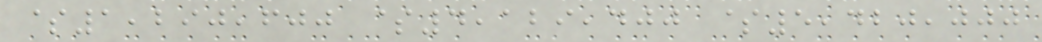$1,290,600 $4,129,400 $5,420,000
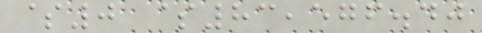$0 $83,576.40
